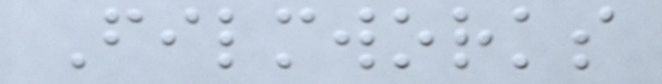Filmworks
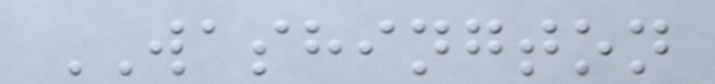WASHINGTON
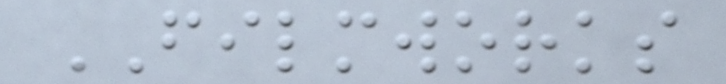FILMWORKS
